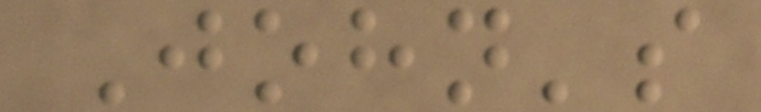John's
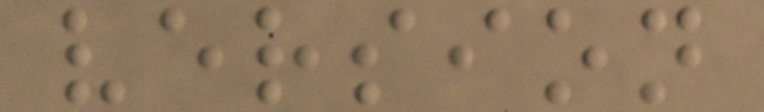version
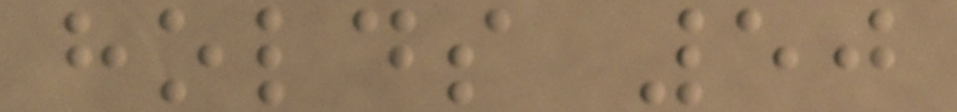holds 50
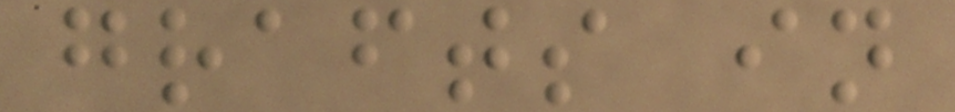grafts in
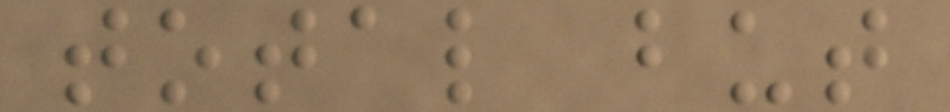total but
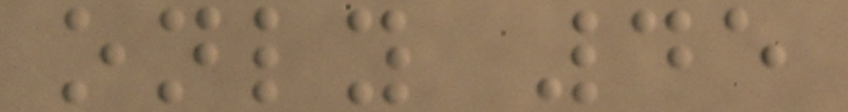only 45
